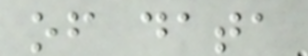of data
